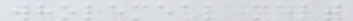wholemeal melt
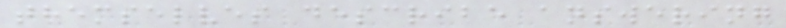themselves describe answering
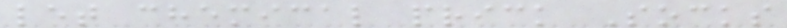let chemical prick Socks
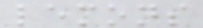lemons
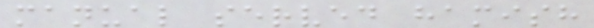manual served hamish
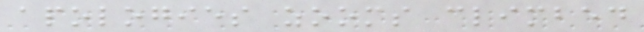apologies zooms climbed
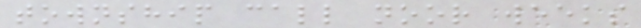township call noor weeks
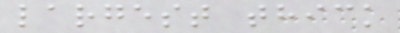largest thick
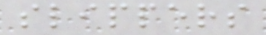slippers
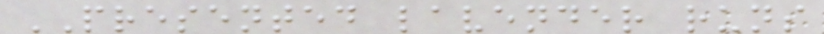PRESENTED lavender runs
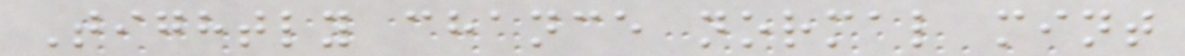Tightly chance normal mint
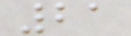21
